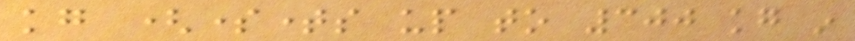kg (sometimes up to 300 kg in
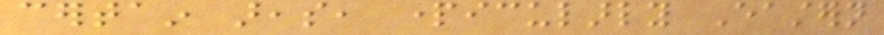certain areas, particularly Eastern
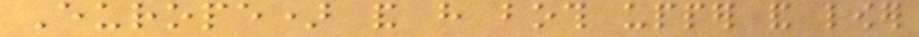Europe) and have both upper and lower
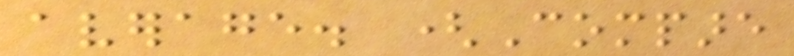average. (Compare
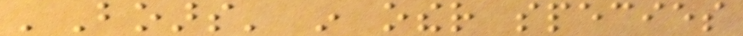'Boars' in other species
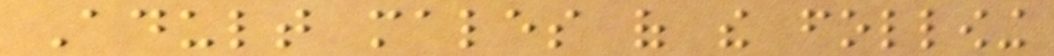Adult males of the following
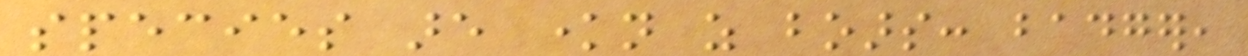species are known as boars: badger,
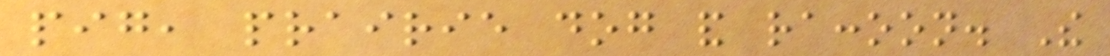pig, prairie dog and raccoon. The
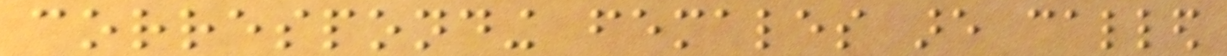corresponding females are called
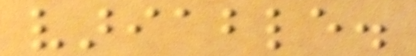variable.
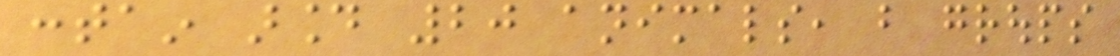contain around 20 animals, but groups
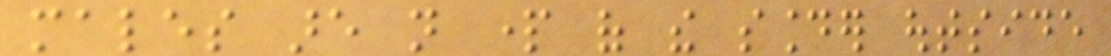males are not part of the sounder outside
